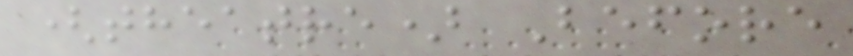(theatre) Before
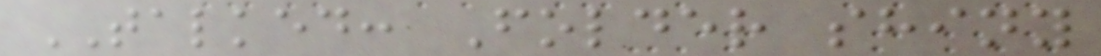TALKED: Folder shiny
